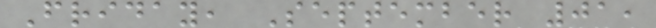Friday, September 01,
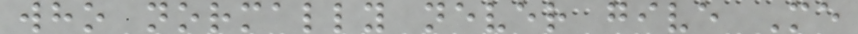who normally never give Me
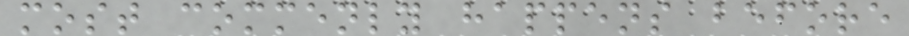most commenly happens before
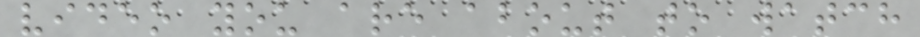video you are about to watch
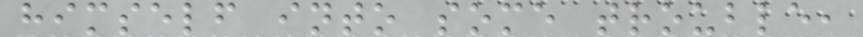himself into some trouble,
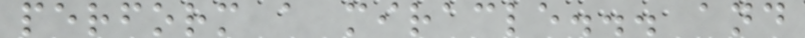perform a miracle... and
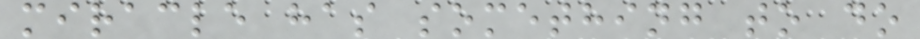miracle has something to do
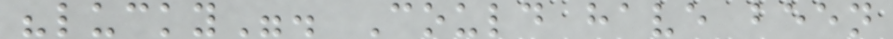"lucky". Could have been
